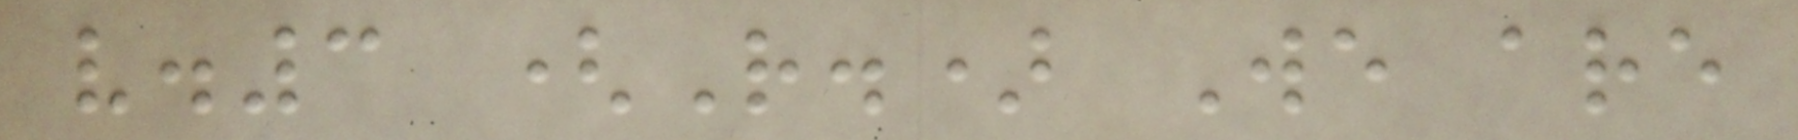v.3 (R.) We are
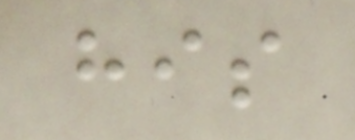his
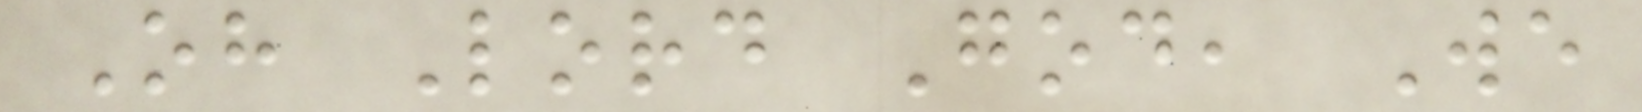Oh Lord God, We
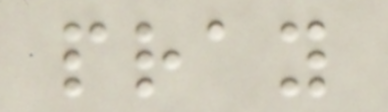pray
